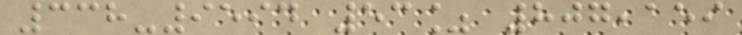338-9594 53% 807,159
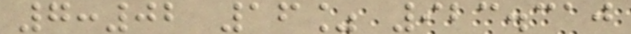7:02 16% 923.310
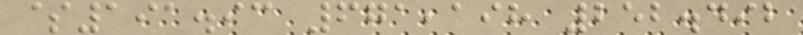$191.93 671,198 252.492
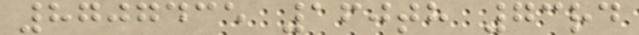8707435 160th 73rd
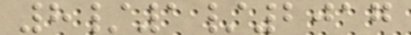8/1/2017
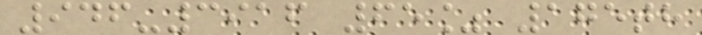946-3916 65% 175th
